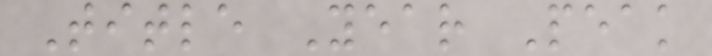Title Year Peak
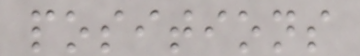positions
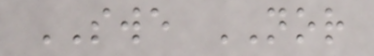SWE NOR
